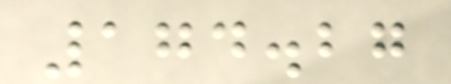174.27
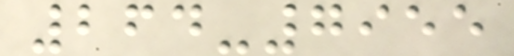264-7955
